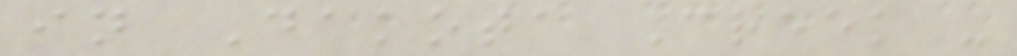in Dakota Creek -
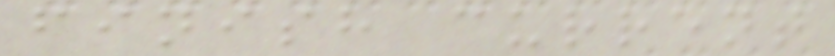finish current
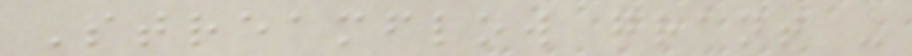Streamflow grant -
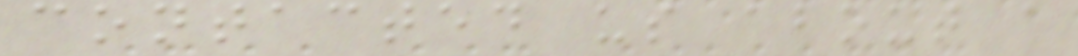contacted us about a
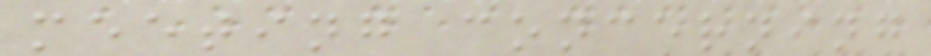meeting concerning
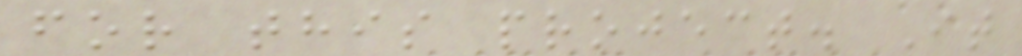for this project. It
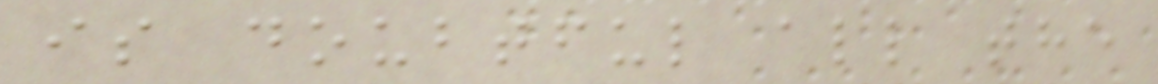is doubtful all the
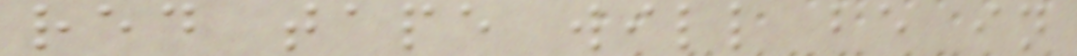red tape will be in
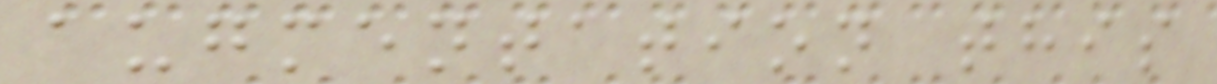augmentation this
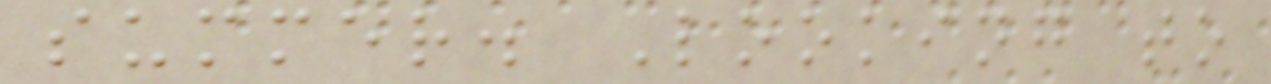summer. Looking to
